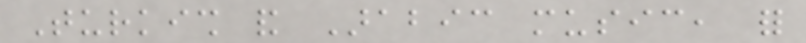Turkish and Arabic music, for
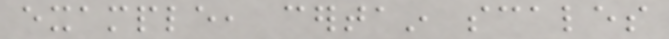example, certain scales
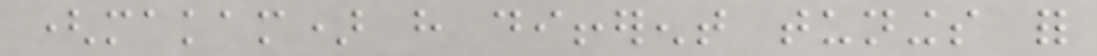(makam) have different tunings for
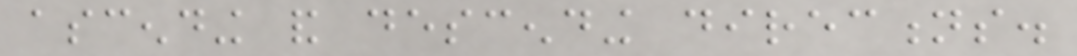ascending and descending directions.
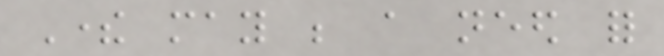There may be a need for
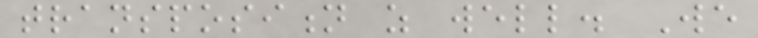transposition as well. We
